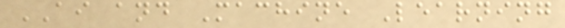AI and Machine Learning
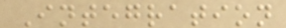Integration
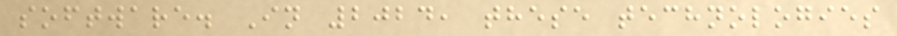software. In 2024, these technologies
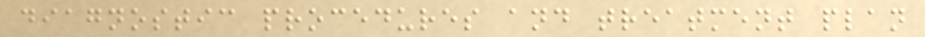diagnostic procedures and treatment plan
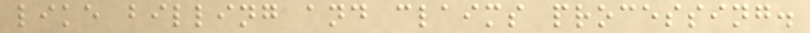like billing and claims processing.
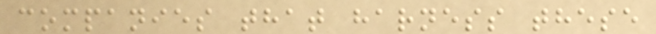companies that harness these
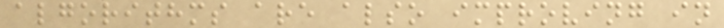algorithms are also improving in
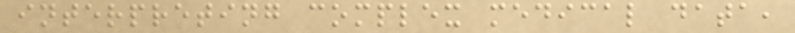interpreting complex medical data,
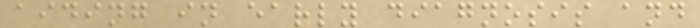aiding in early diagnosis and
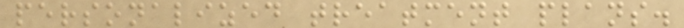personalized treatment plans.
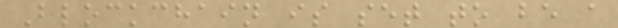Blockchain is set to be a
